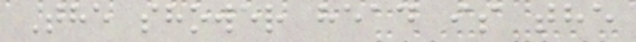The shower head is the
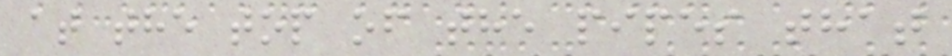at the top of the pipes that
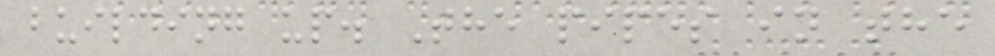building up. The pipes in the
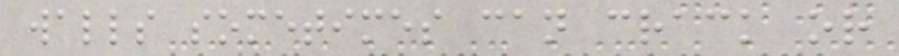walls sometimes can crack or
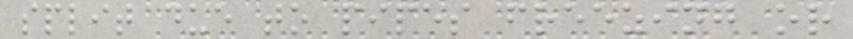split due to pipes freezing or
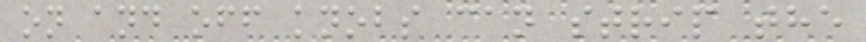on and off knobs can strip the
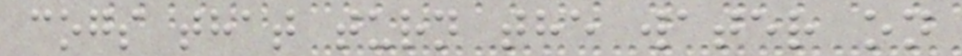cogs that turn the water on
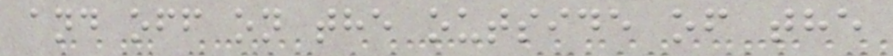and off on the outside of the
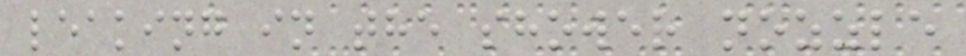leaking in the shower nozzle
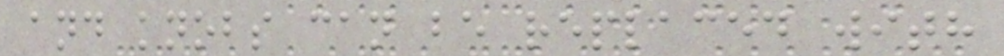and knobs can be replaced with
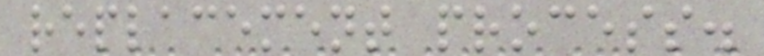replacement process.
